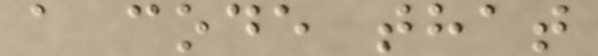a code that
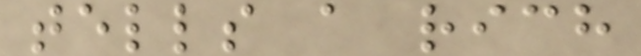tells a rich
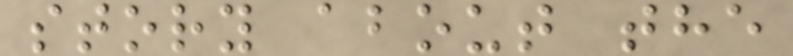story about the
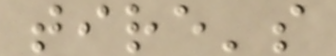tire's
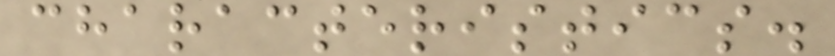characteristics.
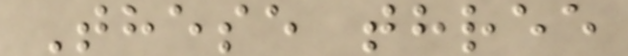These three
